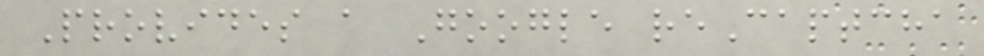Provides a Google reCaptcha
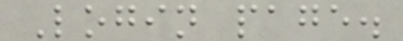Login page.
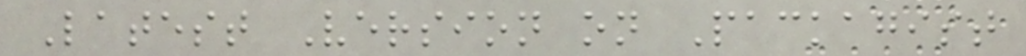Latest Version on Packagist
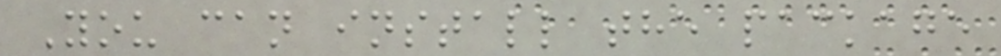You can install the package
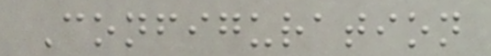Configuration
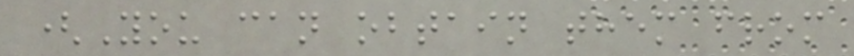(You can obtain them from
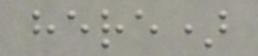here)
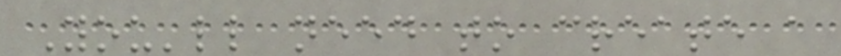You'll need to create a
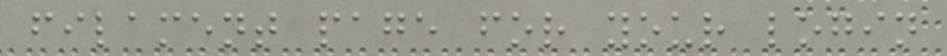filament page for your login
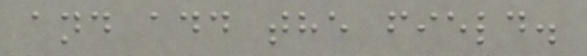and add the field.
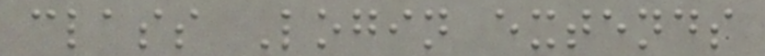class Login extends
